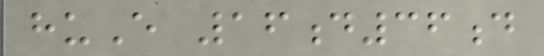huE 16d36d
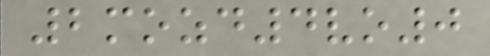2mozd4vo0
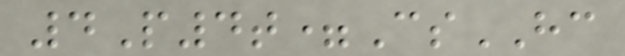4P4t=CsHC
